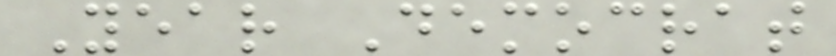Year Democrat
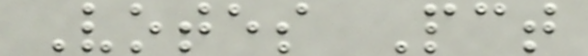Votes Pct
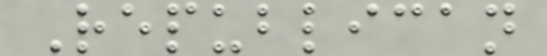Republican
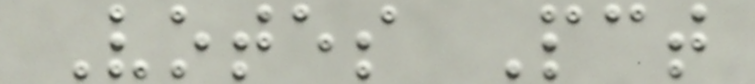Votes Pct
